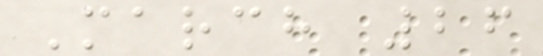March 26
